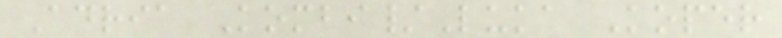Adria Kombi/Luka Koper
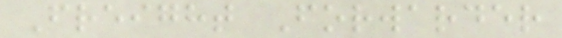Freight Forwarder
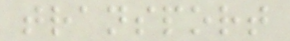transport
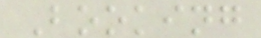Booking
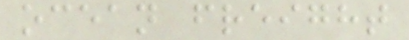ocean freight
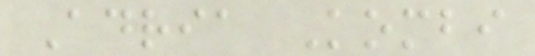Adria Kombi
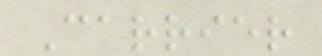Carrier
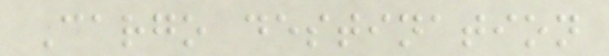Cargo destination
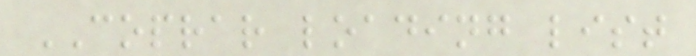COPRAR loading list
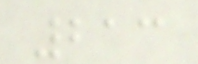213
